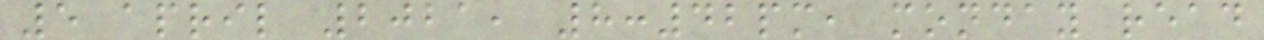5 april 2021, 8:42pm, monday read
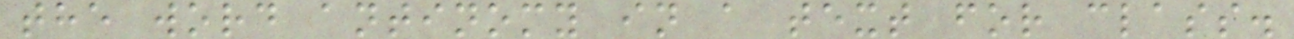the word antinomy in a text for class.
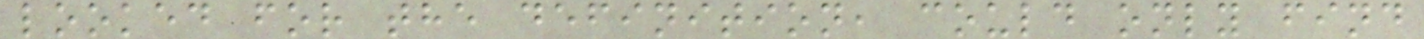looked for the definition, could only find
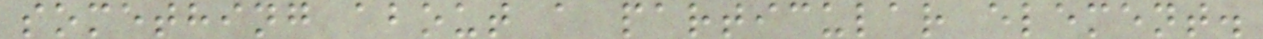something about a particular element.
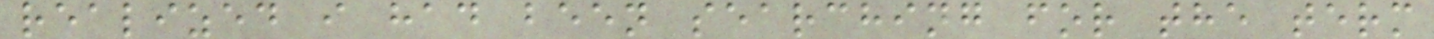realized i had been searching for the term
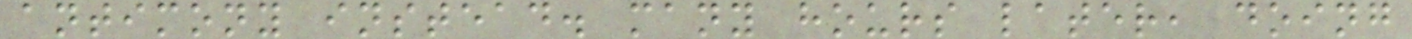antimony instead. many hours later, doing
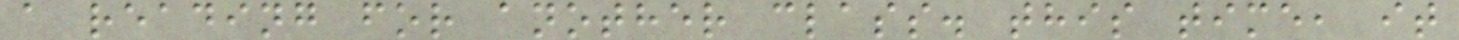a reading for another class. this time, it
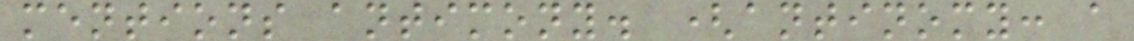mentions antimony. (antinomy: a
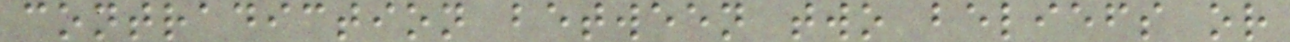contradiction between two beliefs or
